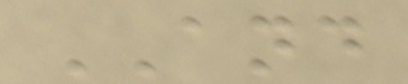AND
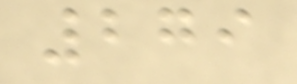279
